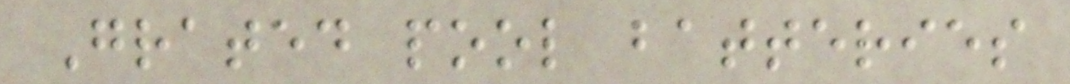Grated pool batteries
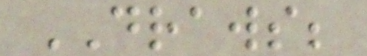DRAWS;
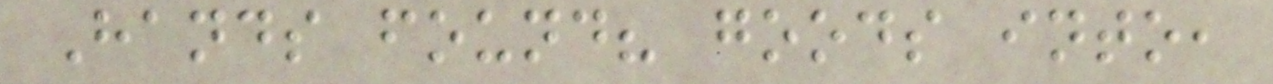Hands found? goods into,
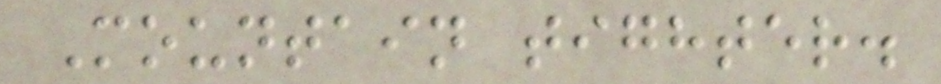Mountain tighter.
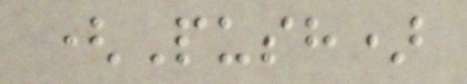(Push)
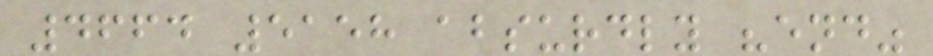4664 5158 absurdly "end"
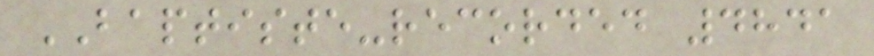BAPTISTE-recorded 4841
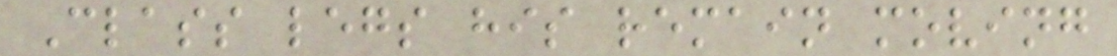Class legs his remain moving
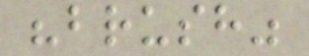"brush"
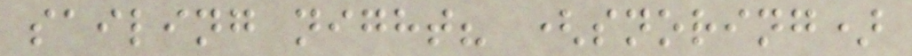sailing night? (snoring)
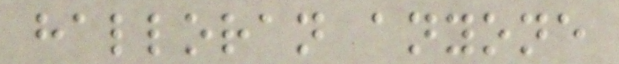halloran anyone
